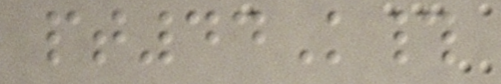pt44K#
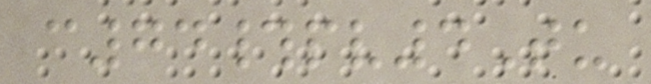c74#pv4Tu
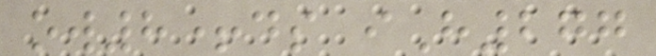ow8+ds iH277
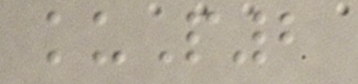kuP2
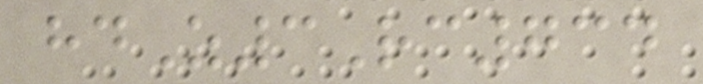hdZ3Rc734
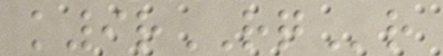k9rRQr
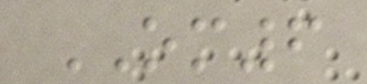OM6
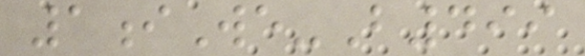1iWe-B499
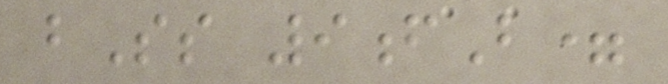bSs 9fB=
